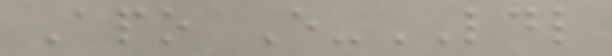Apo E-LDL
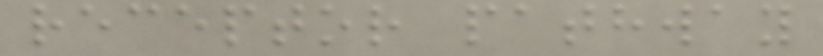receptor pathway
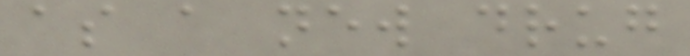as a new drug
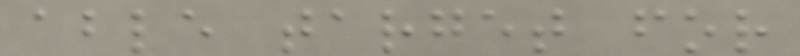able target for
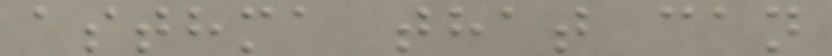asthma that can
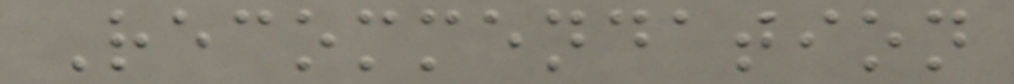Recommendation
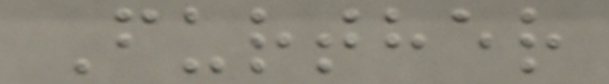Further
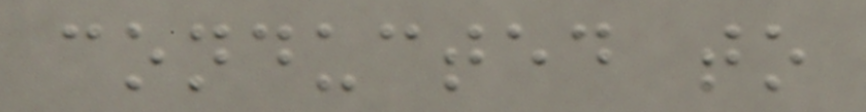conducted to
